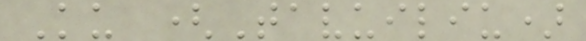Ku (Tavuiliu)
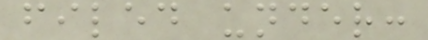filed under:
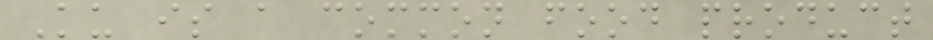Ku is a common food product
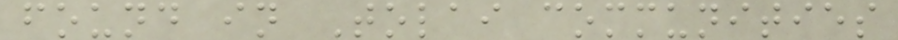found in Tolai communities
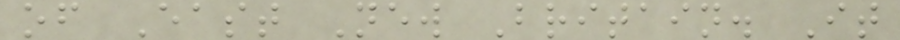of East New Britain. It
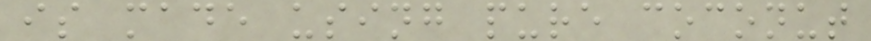is made using pure coconut
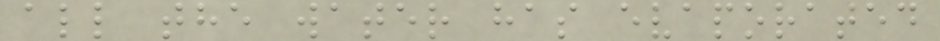all the water has evaporated
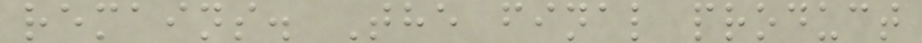remains. The final product
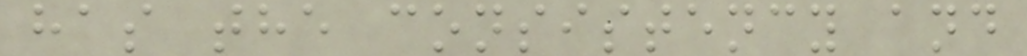has the consistency and
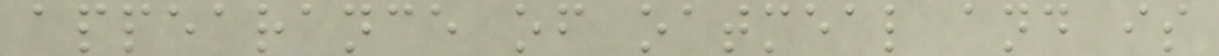appearance of oatmeal and is
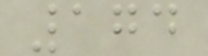174
